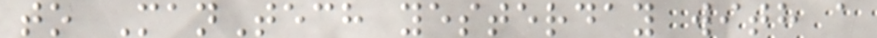to ManTech yesterday with a
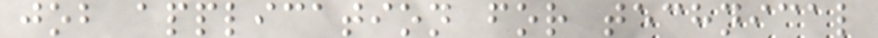job application for technical
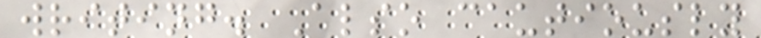writing. Also cautiously
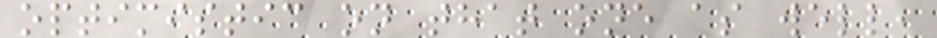optimistic on that one as well,
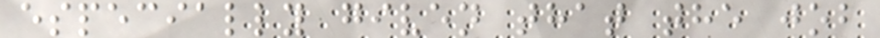especially given that the job
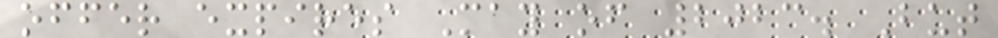offer expires May of 2023. But
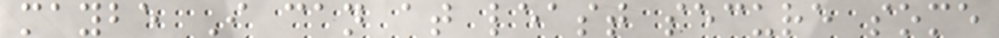maybe I can at least secure some
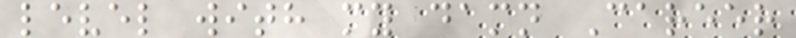level with my damn Career
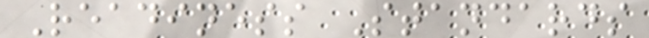Readiness Standards
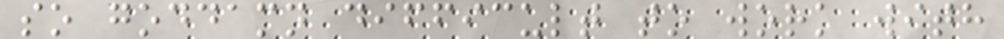so goddamn difficult to work with
